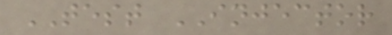TEST INJECTOR
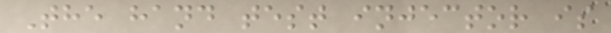The hand test injector is
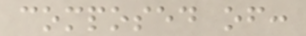composed of:
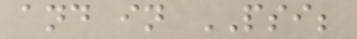and in PSI;
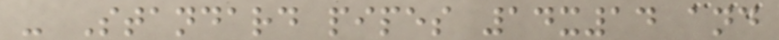- Standard pipes 14x14 and
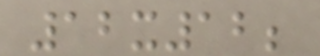12x12;
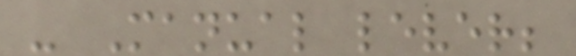- Manual lever;
